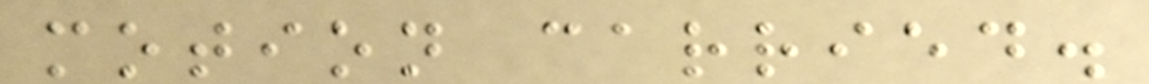motion carried.
